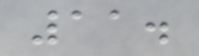11.
